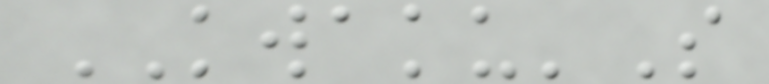KWAKU'S
